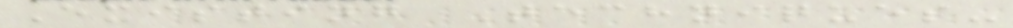Existing Techniques-
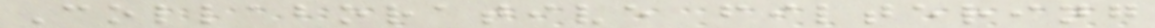Collaborative filtering
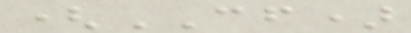(CF)
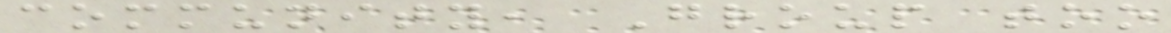community, Group too
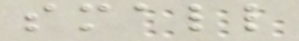small
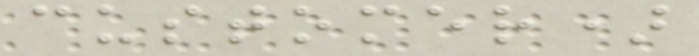customer)
